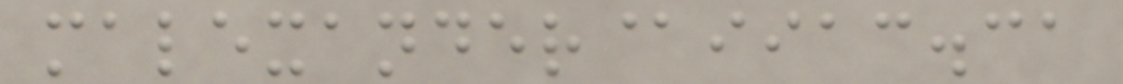malexander@iiac.ca
